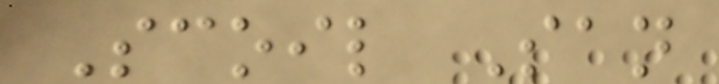Scoil San
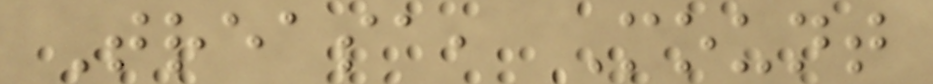Treasa, Mount
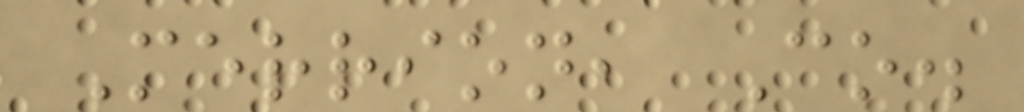Merrion, Co.
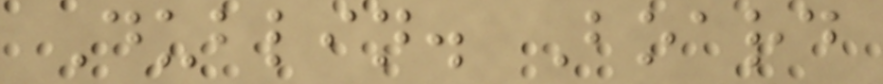Dublin. Board
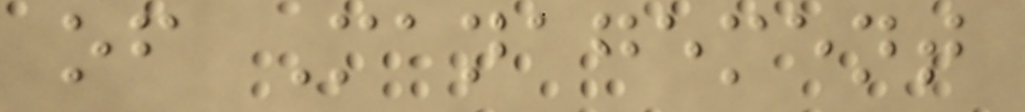of Management
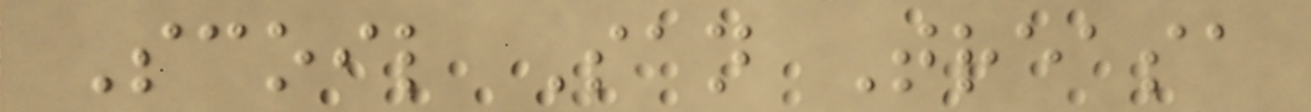Scoil San Treasa
